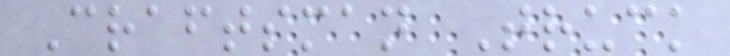Craftsman Truck
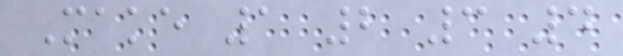Make 1 2 3 4
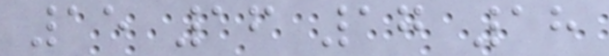15 16 17 18
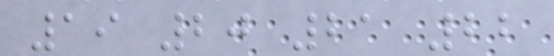19 20 21 22
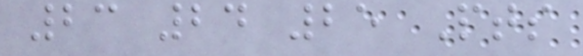23 24 25 Pts
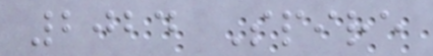2024 Spire
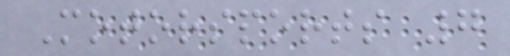Motorsports 7
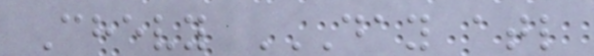Chevy DAY ATL
